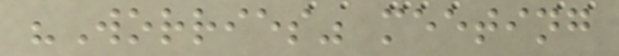"Worries" meeting
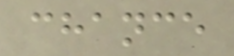chance
